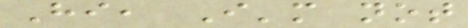Hi, I'm not
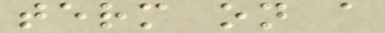term on a
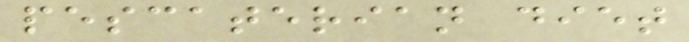pescaterian diet
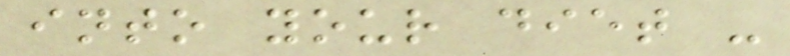into your diet -
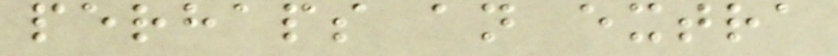perhaps an extra
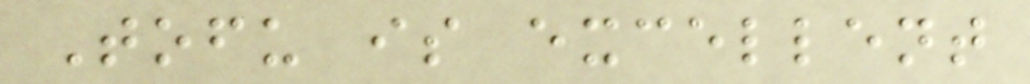Tofu is excellent
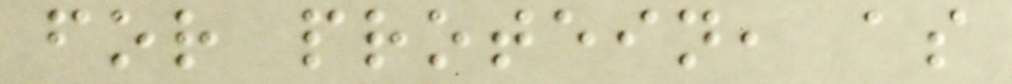for protein, as
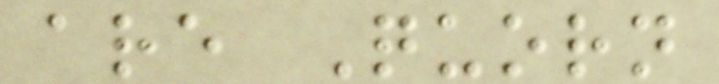are Quorn
